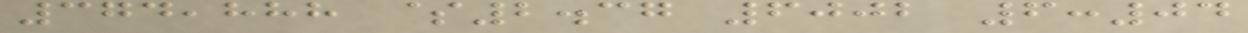374,888 $2.37 6002 6:04
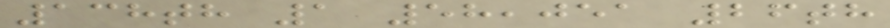138th 1 58,051 26th
